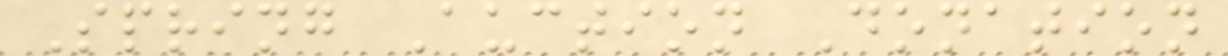Spring Auction Donation
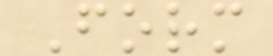Form
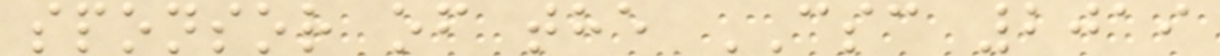sponsor of the CSC 2019
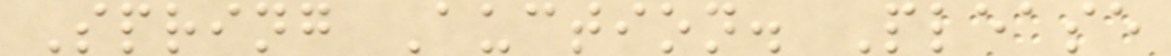Spring Auction. Please
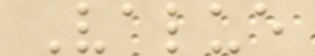Value
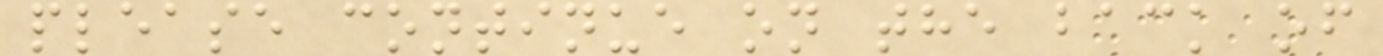please continue on the back of
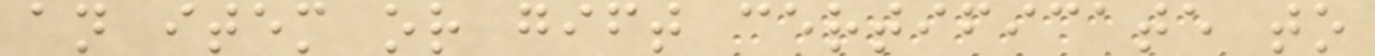an item or gift certificate to
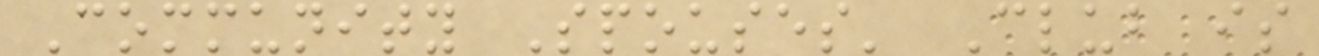Community Spouses' Club is
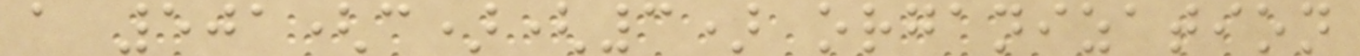a 501(c)(3) organization
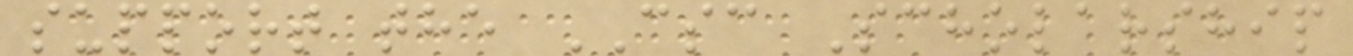support the CSC Scholarship
